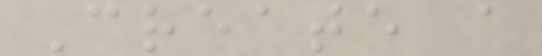Create a
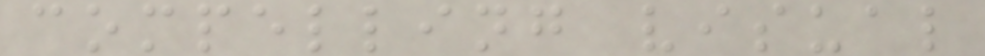compelling visual
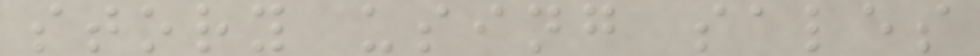story using sales
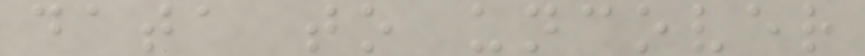data to uncover
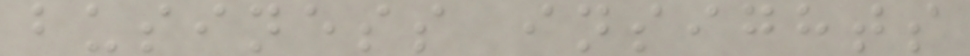business insights
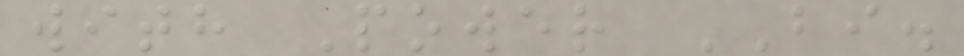with Power BI.
